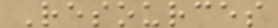Resources
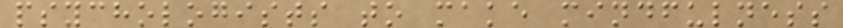psychologists to make mindfulness
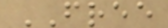FREE
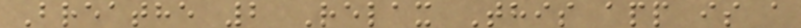Breathe 2 Relax This app is a
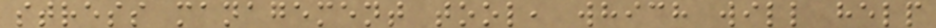stress management tool, which will help
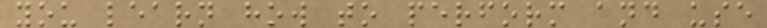you learn how to perform and use
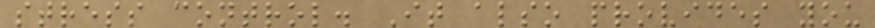stress control. It also provides you
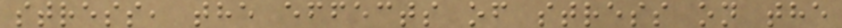stress, the effects of stress on the
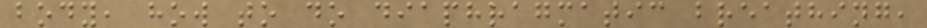body, how to do diaphragmatic breathing,
